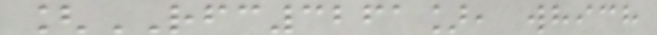[RFC3261], which
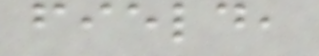field,
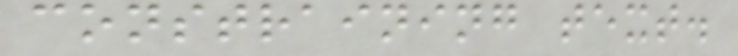constraining text.
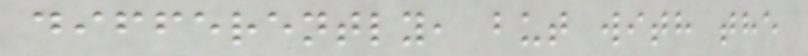differently, but with the
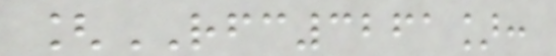[RFC3261]:
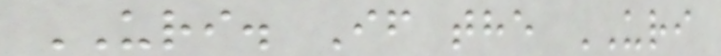URI. If the URI
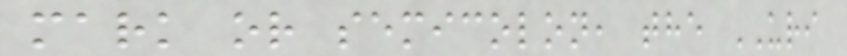mark or semicolon, the URI
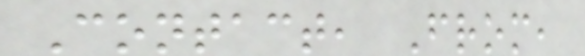Contact, From,
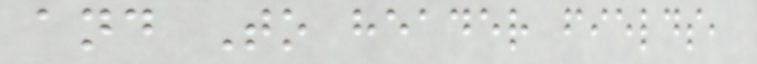and To header fields,
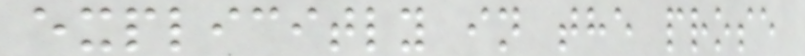explicitly in the prose
